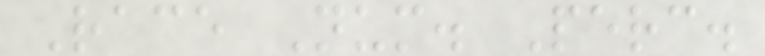Race Num. Perc.
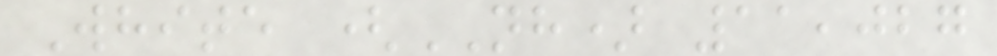White (NH) 11,027
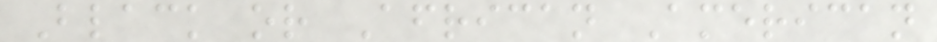Black or African American
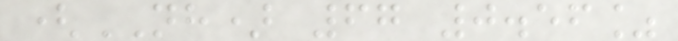(NH) 67 0.56%
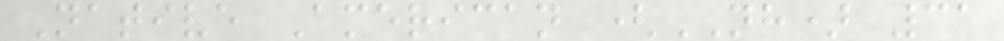Native American (NH) 31
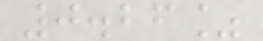0.26%
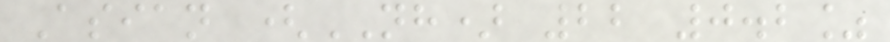Asian (NH) 22 0.2%
